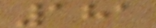181
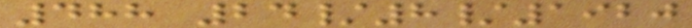488 24/8/1920
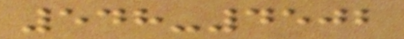548-4502
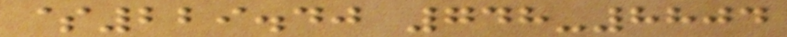$229.40 748-8804
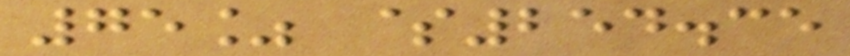75% $254.35
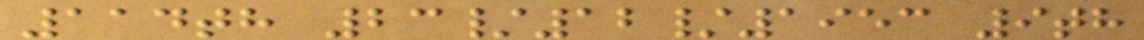114th 23/12/1953 9th
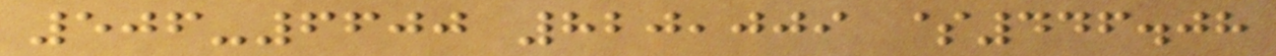506-6600 820,009 $446.08
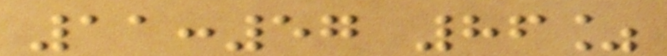11:57 86%
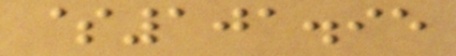$101.95
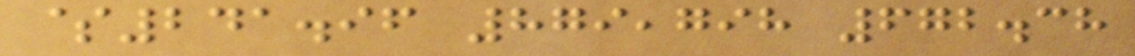$241.96 879,798 672.38
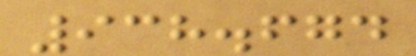938.674
